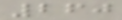260
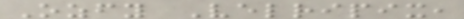Ozfy Velripix,
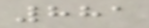881
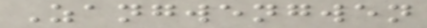Zangwengwen
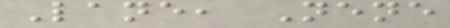Lane, Nene
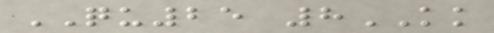QU25 8KK
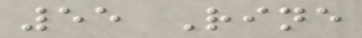55 Rine
